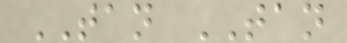TAN TAN
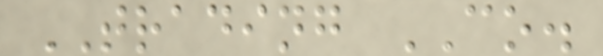TRADING CO.
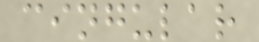cingular
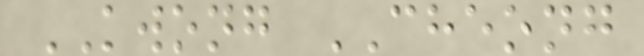KWONG CHEONG
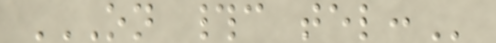ON #C TEL:
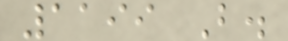1199 B.
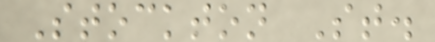Stockton St.
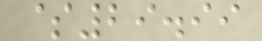$29.99
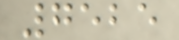7525
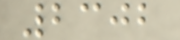2302
